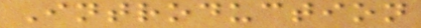Introduction
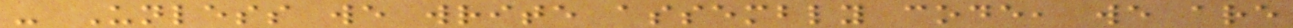- Unless we write assembly code, we are
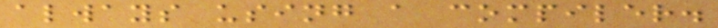always using a compiler.
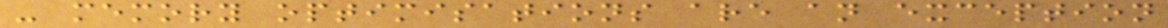- memory optimisations are an exception
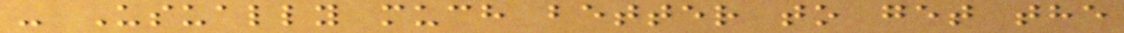- Usually much better to get the
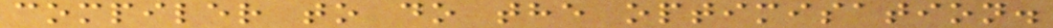compiler to do the optimisation.
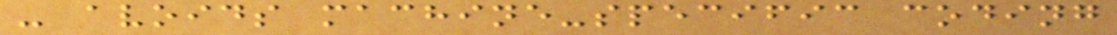- avoids machine-specific coding
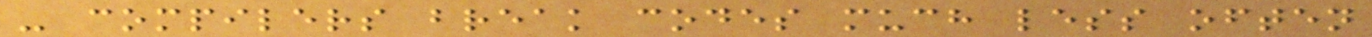- compilers break codes much less often
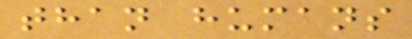than humans
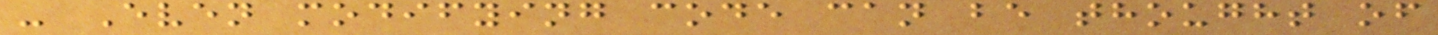- Even modifying code can be thought of
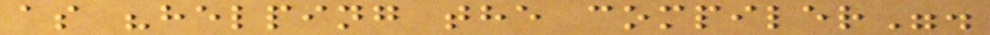as "helping the compiler".
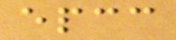epcc
